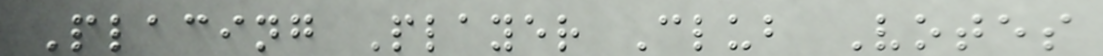Placing Player Club Votes
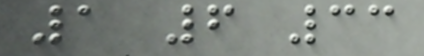1 6 33
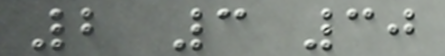2 3 30
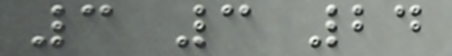3 3 24
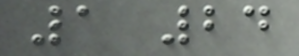1 24
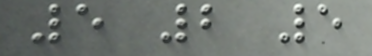5 2 5
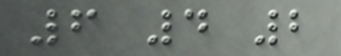6 4 2
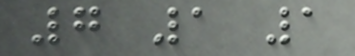7 1 1
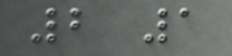2 1
